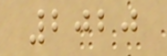2020
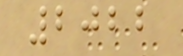2022
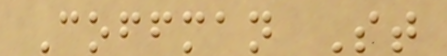Coffman St
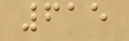615
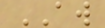AW
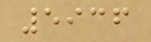5936
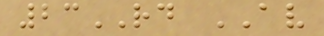23RD AV
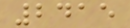2415
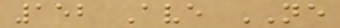152 Ave NE
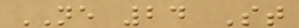NE 24 St
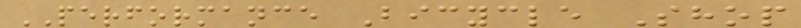PERFORMANCE Bicycle Shop
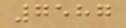7587
